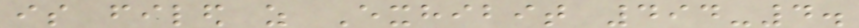is filed as Exhibit 494-4.
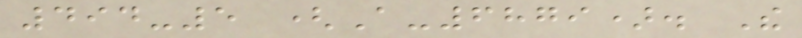494-5 (A-6879). The
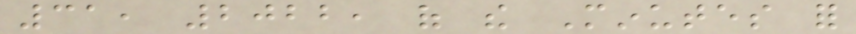31, 2022, of the Minutes for
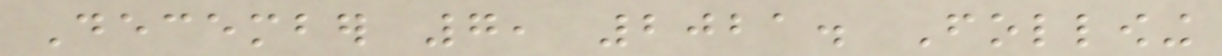December 7, 2021. Following
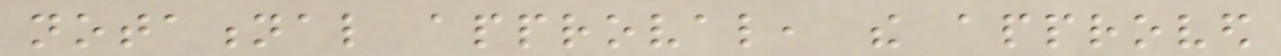notational approval, the approved
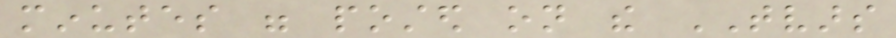minutes were posted on the TVARS
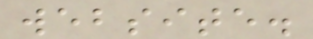website.
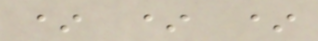* * *
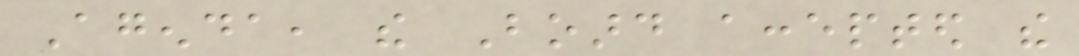Agenda, the Board accepted the
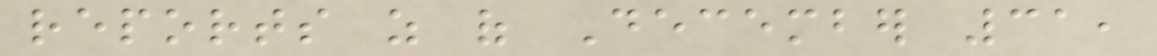reports as of December 31,
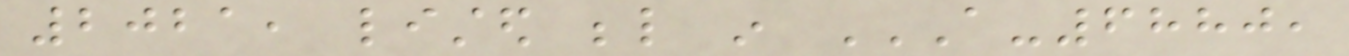2021, listed below in A-6880,
